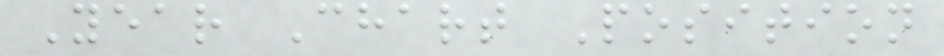Year Chart Position
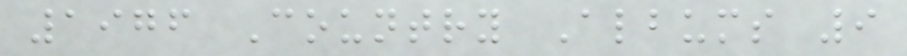1976 Country Albums 9
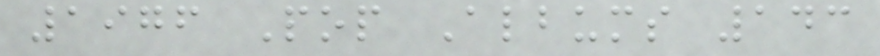1976 Pop Albums 143
